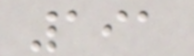191
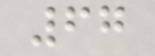67
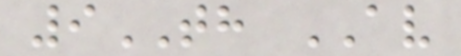9TH AV
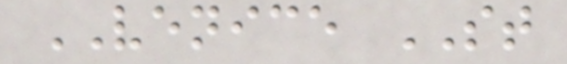VENICE ST
